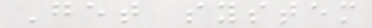Get system
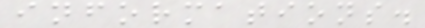informations.
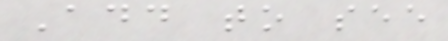Add to see
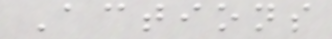Actions
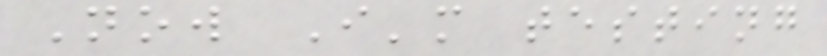Now I'm testing
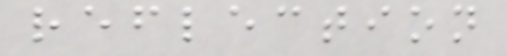reflection
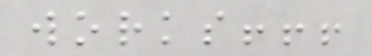works!!!
